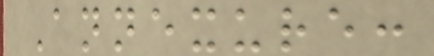Annexure:
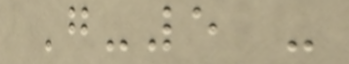G-5 -
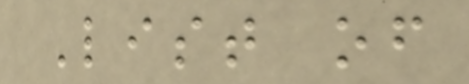List of
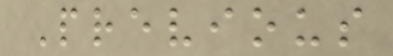Previous
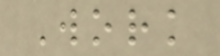Work
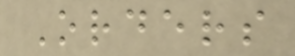Orders
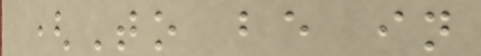(To be in
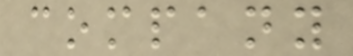company
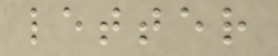letter
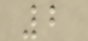2
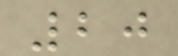20
